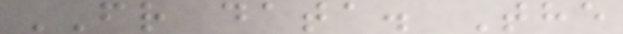FR data. The
